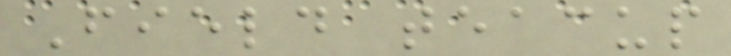Field teacup
